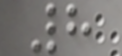8
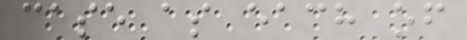case as each of
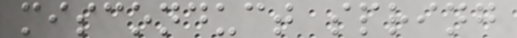misconduct spring
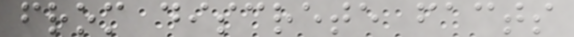from discrete facts
